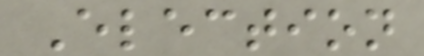Election
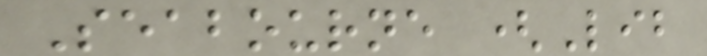Seabourne (Lib
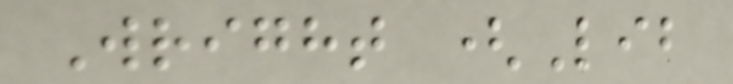Wright (Lib
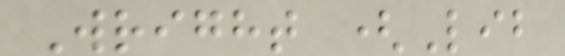Wright (Lib
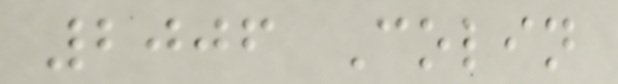2006 Colin
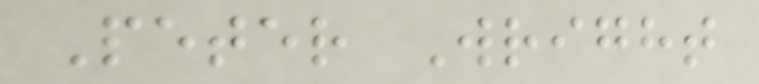Peter Wright
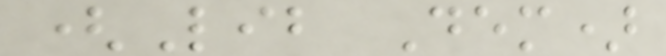(Lib Dem)
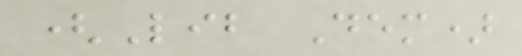(Lib Dem)
